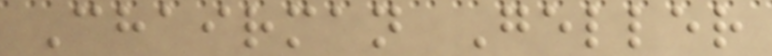Chairman Geller
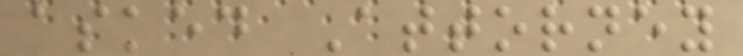asked Attorney
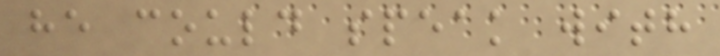he could speak with
